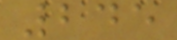245
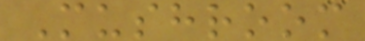Mushroom
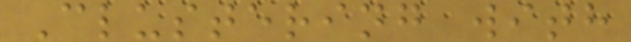Clustering with
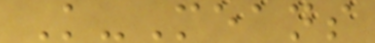K-Means
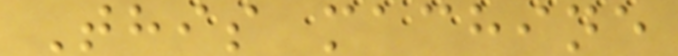This machine
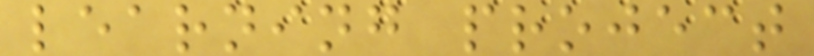learning project
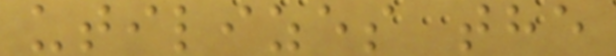utilizes the
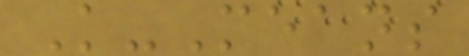K-Means
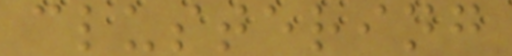clustering
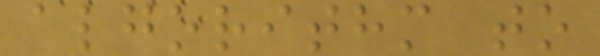algorithm to
